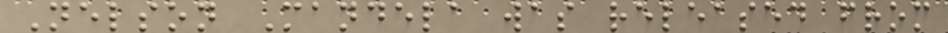Nelson Mandela was released from
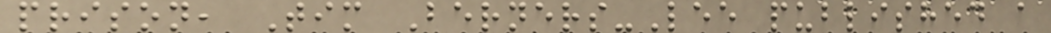prison, Tim Berners-Lee published a
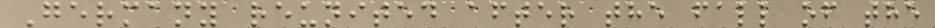Germany reunited after the fall of the
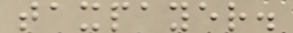taxpayer.
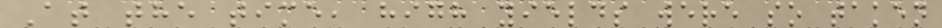At the time, high yields were so taken
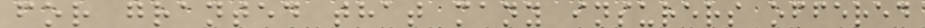for granted that many insurers offered
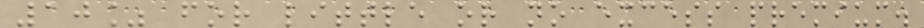10% for little or no excess premium.
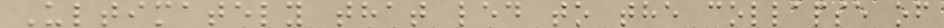Ultimately that led to the collapse of
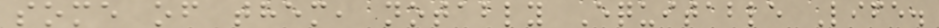some of them, notably Equitable Life.
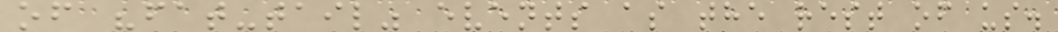of "fat-tail" events as the rest of us.
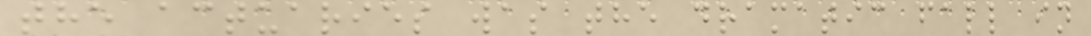the actuaries was the dramatic fall in
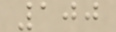100
